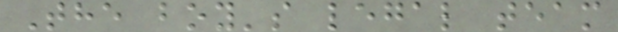The boy's legal team
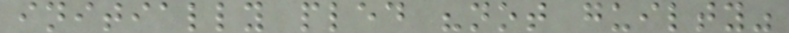initially pled "not guilty"
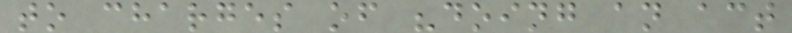to charges of "doing an act
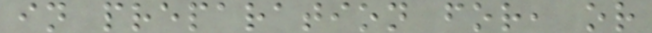in preparation for, or
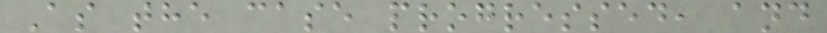As the case progressed, and
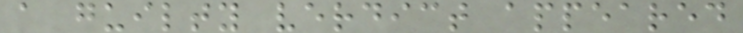a guilty verdict appeared
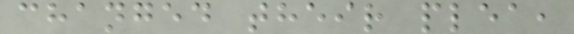changed their plea,
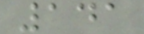141
